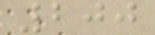200
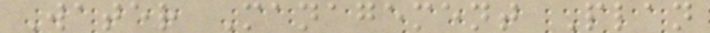Water Management Plan
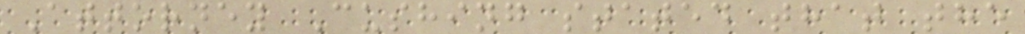Attorney Cushing stated that the
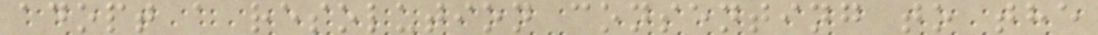adopt a resolution consenting to the
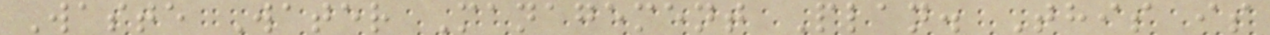Waste Water Management Plan. This is
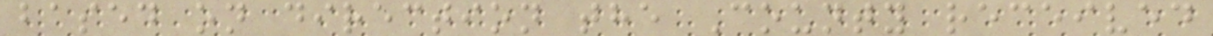based on direction the County received
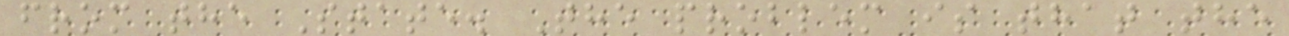from the State. The problem is that the
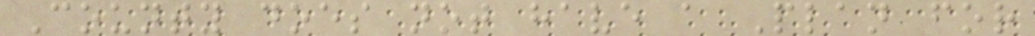County does not have a Plan for
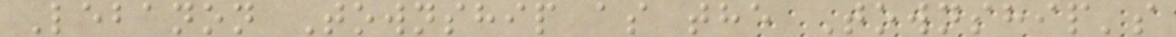Lebanon Township as the Township's
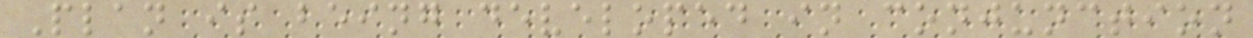Plan is being developed in conjunction
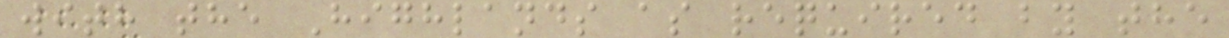with the Highlands as required by the
